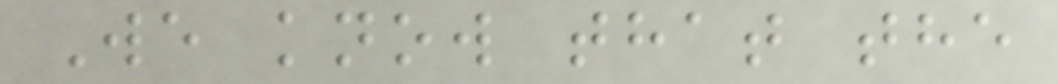We know that the
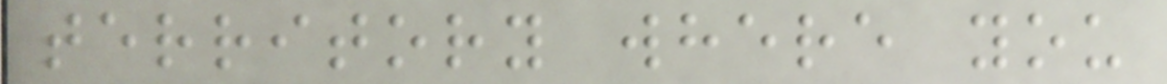territory where you
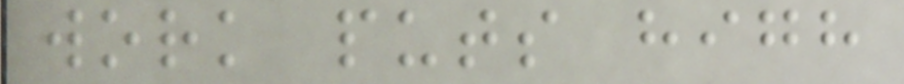work puts high
